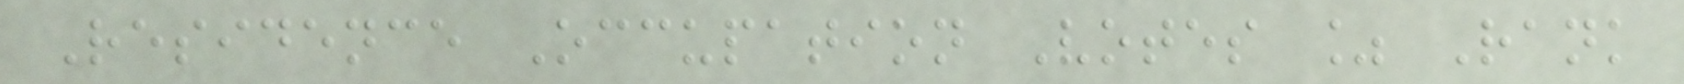Residence Occupation Votes % Rank
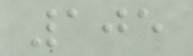105
